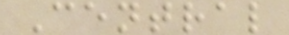Central
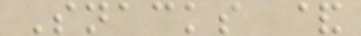Snacks &
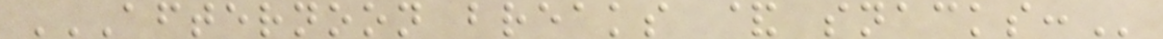AFTERNOON BREAKS & SNACKS:
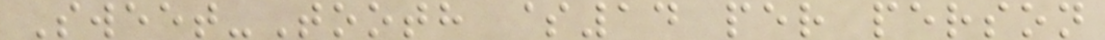Sweet-Tooth $14 per person
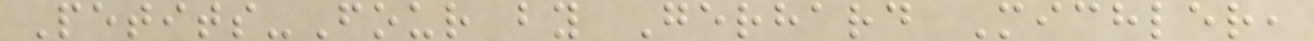Petits-Four by Gerhard Michler,
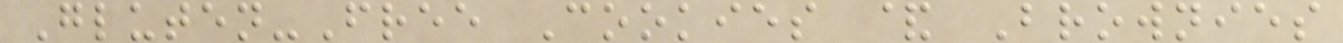Gluten-Free Cookies & Brownies
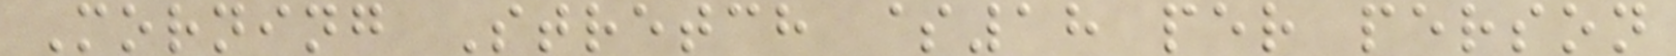Morning Stretch $18 per person
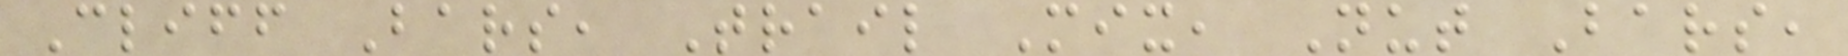Cliff Bars, Trail Mix, Nut Bars,
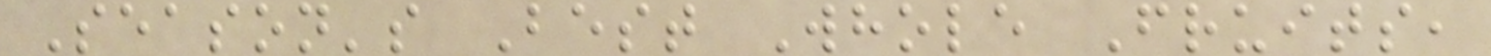Season's Best Whole Fruits,
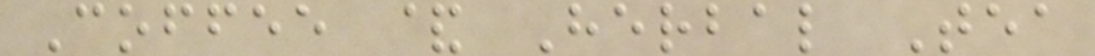Coffee & Herbal Tea
